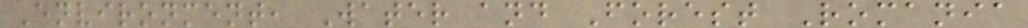Environment, Water and Forest Romania
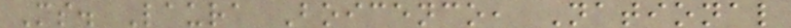Ms. Laura Boicenco, National
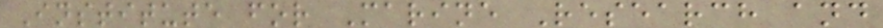Institute for Marine Research and
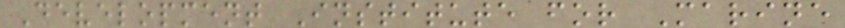Development Institute for Marine
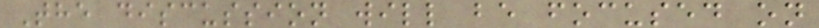The discussion will be focused on
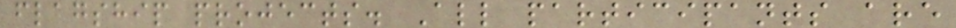flagship projects. All participants are
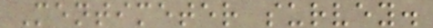Mentimeter survey.
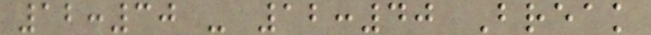12:30 - 12:40 Break
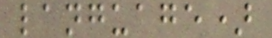language)
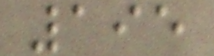195
